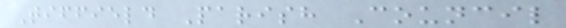Tiffield Parish Council
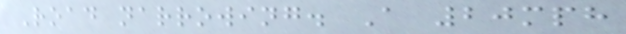Road narrowing. A 20mph
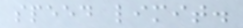speed limit.
